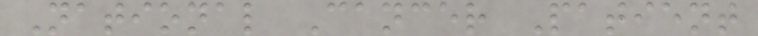National Cancer Patient
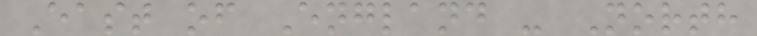East of England - North
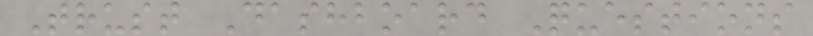Trust Dashboard Questions
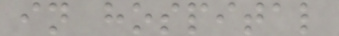in hospital
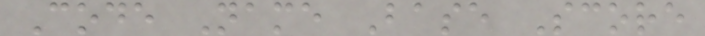Code Name Base Score
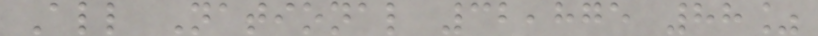All National 32,875 88%
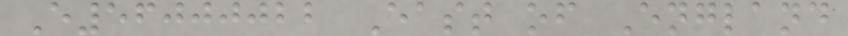E56000022 East of England
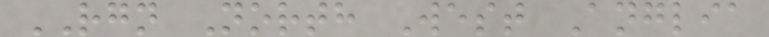RGN North West Anglia
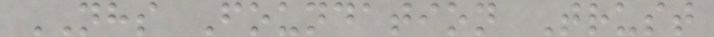NHS Foundation Trust
